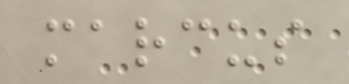marcus
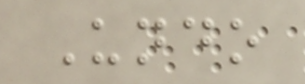Undo
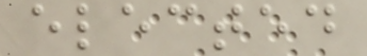elected
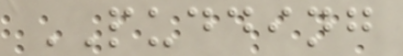PUDDING
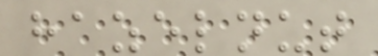hazelnut
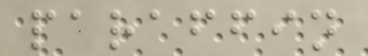paraffin
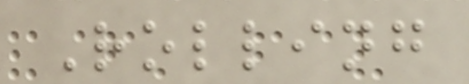Rolling
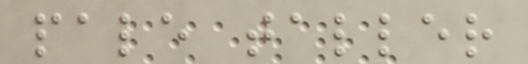pale taller
